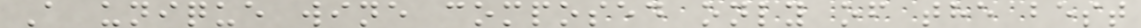A unique wine composed only of the best
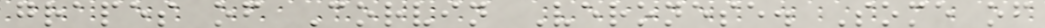grapes of Corvin Veronese. Some of
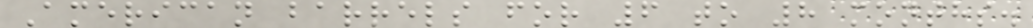American barrels for 6 to 8 months.
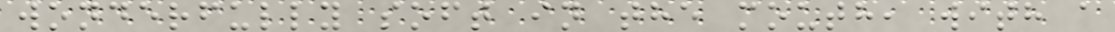wonderfully soft in the mouth, with a
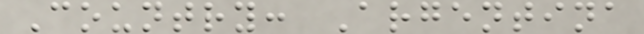Country: Argentina
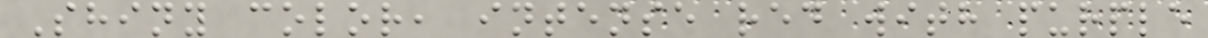Shiny color, intense red with purple
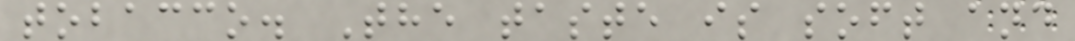tobacco. The taste is soft and
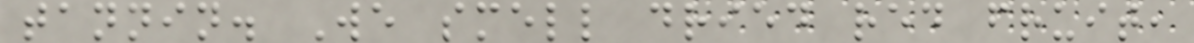tannin. We smell dried red fruit,
